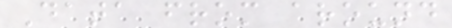Data from around
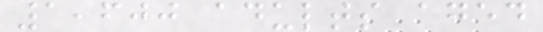1,600 adults aged
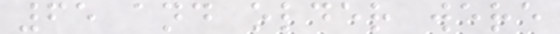65 and older were
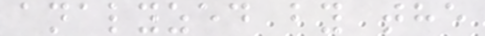analyzed by the
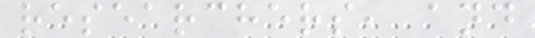researchers, and
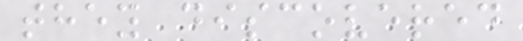they discovered
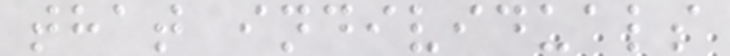that individuals
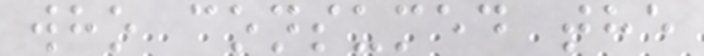who consumed the
